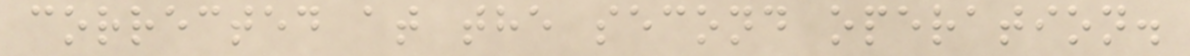corrected at the second operation.
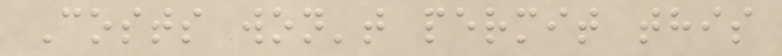Costs won't permit this
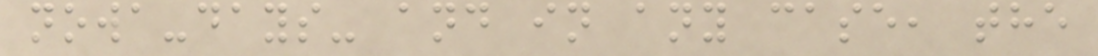nowa-days- and in any case, the
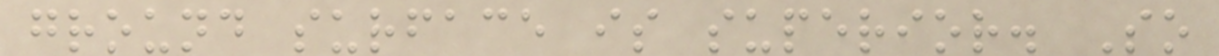ground surface is superior. So
